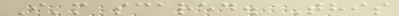I'm scared. This
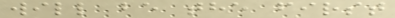will be the first
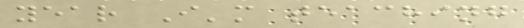year I'm teaching
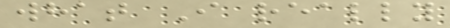what I really
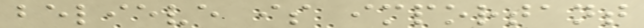believe is important
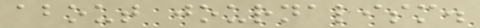about journalism.
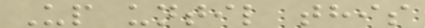Up until this
